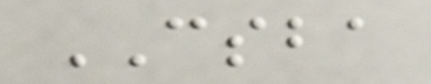CSBA
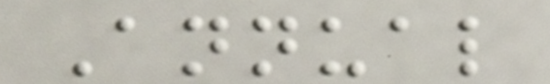Annual
